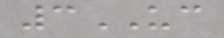3UC
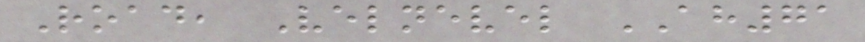Road, Velnevel AH71
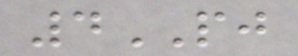4PJ
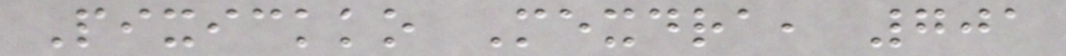Pixickko Mexdra, 701
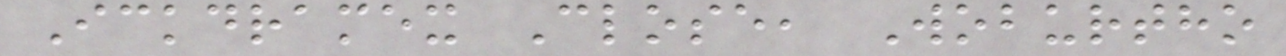Ickdramex Close, Woburtho
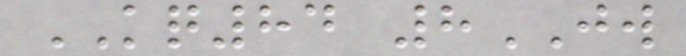KQ84 8JW
